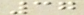37
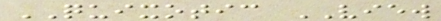QUIXOTIC VIEW
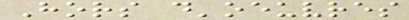Hors d'oeuvres
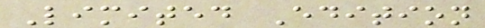Limited Edition
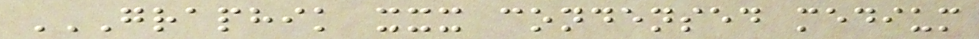GRAPHIK XXX CONDENSED MEDIUM
